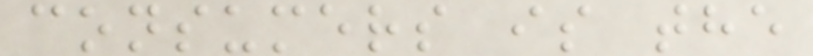consumers is the
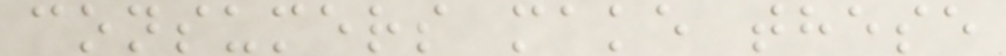consumers make these
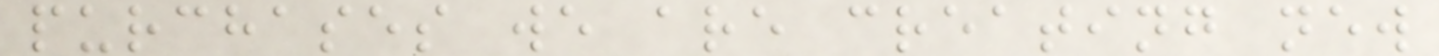purchases we are creating new
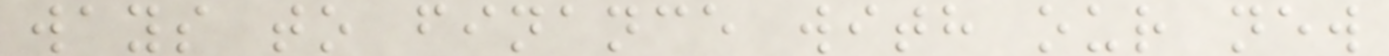ways to finance with our new
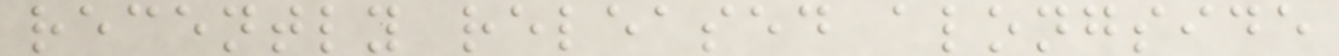recently released alongside
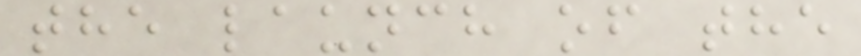the launch of the
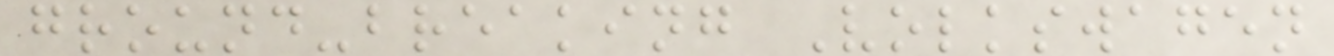ground-breaking Volkswagen
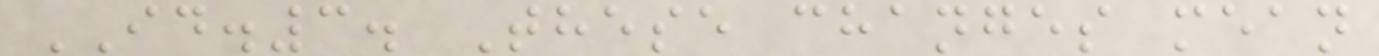ID.3. These changes mean
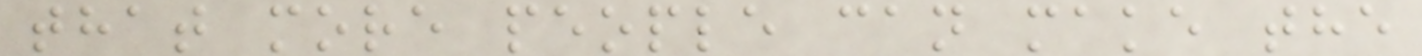that more people can make the
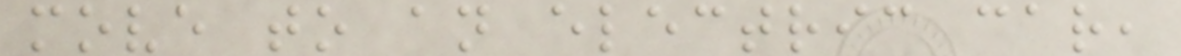move to an electric car,
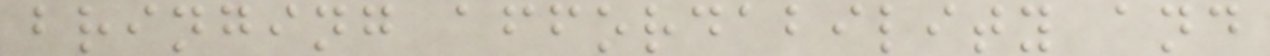bringing affordability and
